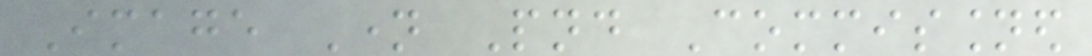Image Name Pnd Commissioned
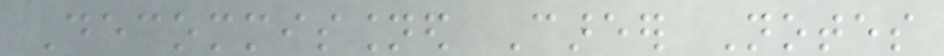Decommissioned Career Notes
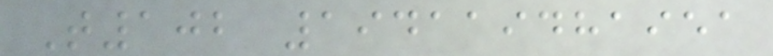T102 194119481951
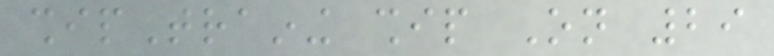shipTraining ship On 29
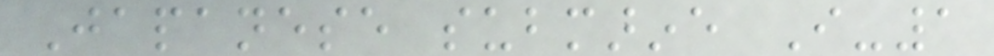Japanese submarine I-1
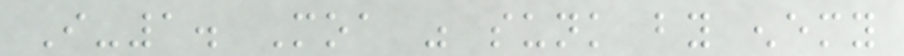I-1. Moa was sunk by enemy
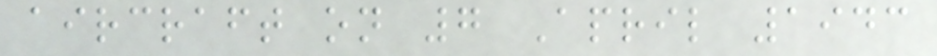aircraft on 7 April 1943
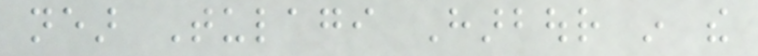near Tulagi Harbour in the
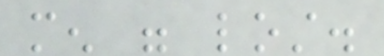men were lost.
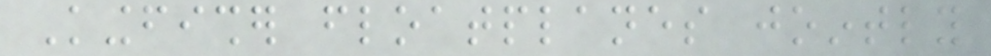Kingfisher floatplanes jointly
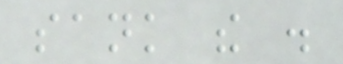sank the .
